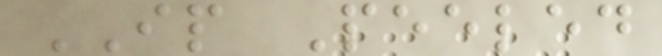IP Peeled
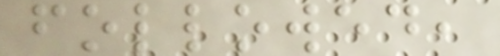followed,
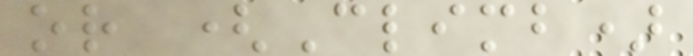or (Climb)
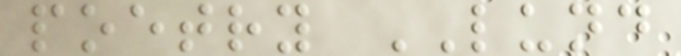poetry LUND
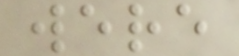were
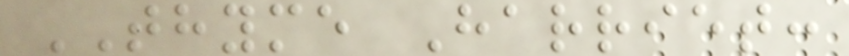THYME Harriet:
